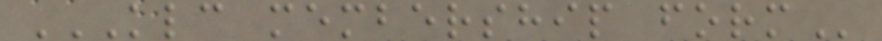KLC MEMBERSHIP FORM
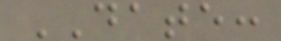DATE:
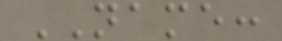NAME:
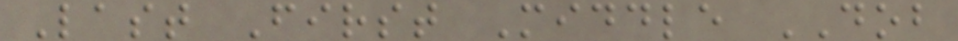Last First Middle DOB
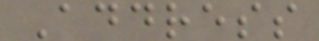Address
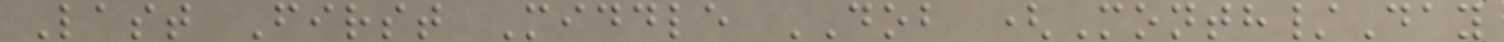Last First Middle DOB (Month/Day
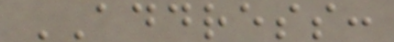ADDRESS:
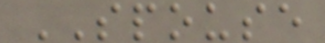SPOUSE
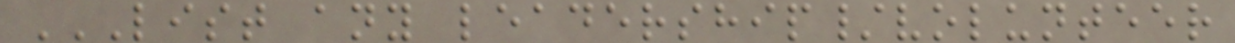LIST ANY LEADERSHIP/VOLUNTEER
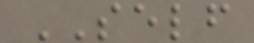SELF
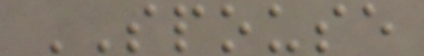SPOUSE
